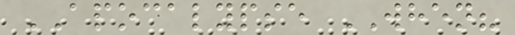APOCALYPSE WHEN?
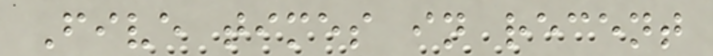Five times in recent
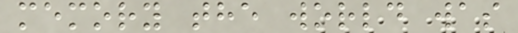memory the world was
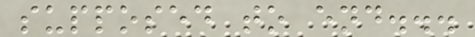supposed to end...
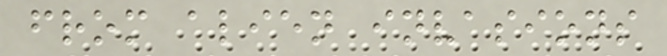from alien invasions
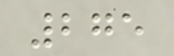275
